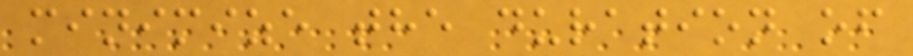minimize the duration of
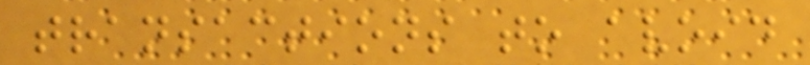transactions to avoid
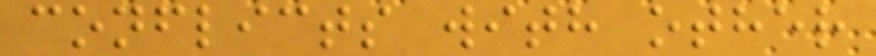conflicts with other
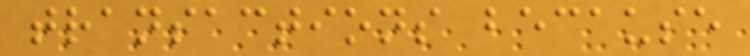transactions because
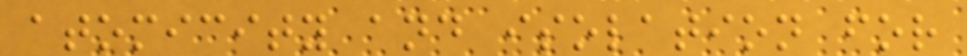atomicity and isolation for
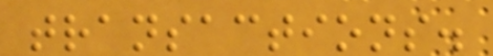transactions.
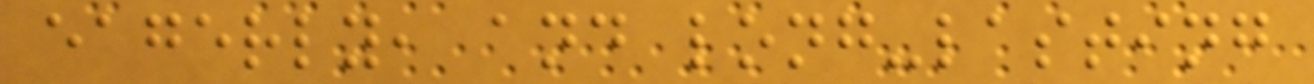eagerly, and long-lasting
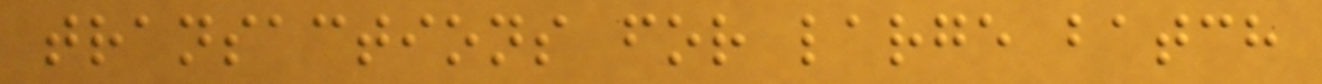transactions for large batch
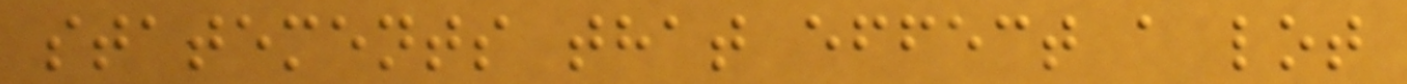statements that effect a lot
